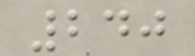240
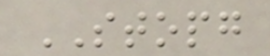STOPG
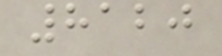8120
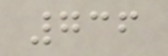736
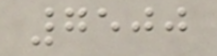7500
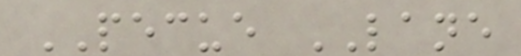PECUE LANE
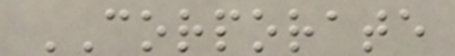CORPORATE
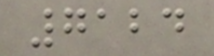7124
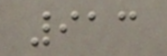913
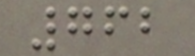762
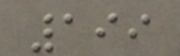199
